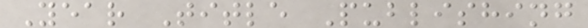Year Title Publishing
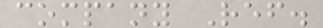company Ref.
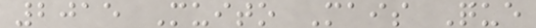2015 Muito Mais Que
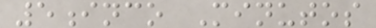5inco Minutos
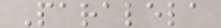Paralela
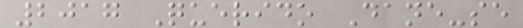2017 Querido Dane-se
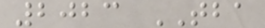2023 TBA
